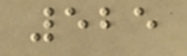525
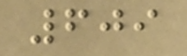609
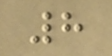8
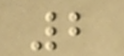2
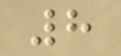8
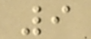9
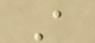A
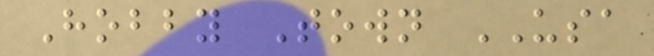Hobby Town USA
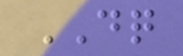DQ
